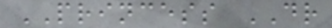PRINCESS DR
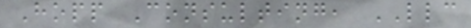Hopp Consulting, LLC
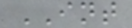INT
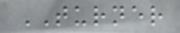TURNER
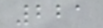221
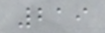219
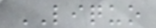LIQUO
